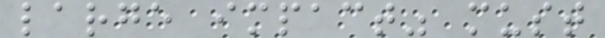large impact" must
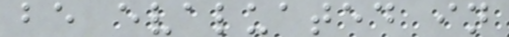be evaluated in
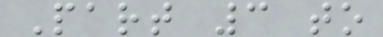Part 3 to
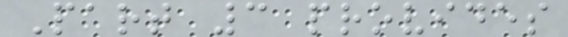Part 3 provides
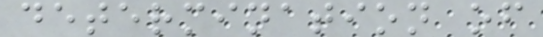determination of
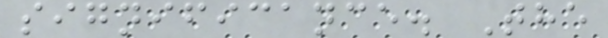significance. The
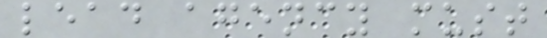lead agency must
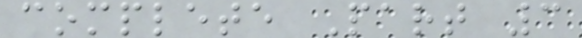complete Part 3
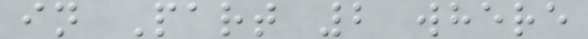in Part 2 where
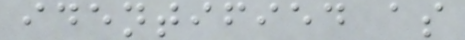identified as
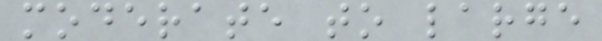moderate to large
